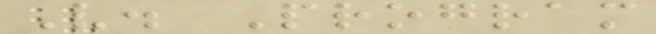V. Program
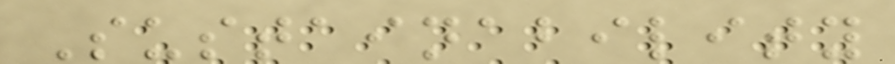Sustainability
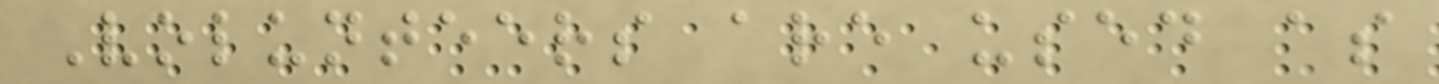Volunteers are used as
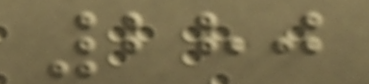280
